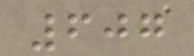607
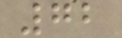72
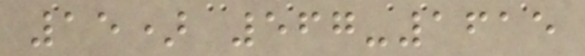15) 567-1615
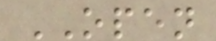OPEN
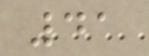41
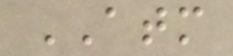ATM
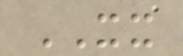XX
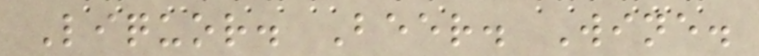Liquor. Beer. Wine.
